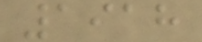1918
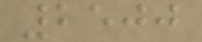2500
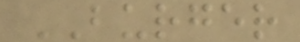BURGER
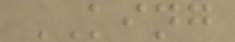KING
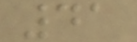41
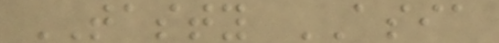TASTY ASIA
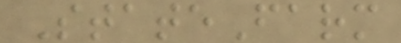StateFarm
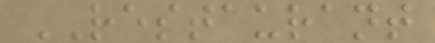RESTAURANT
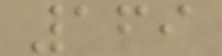169
